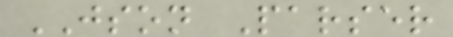JSON Parser
